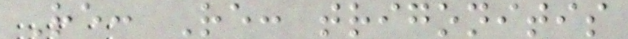Re: Re: trigonitis
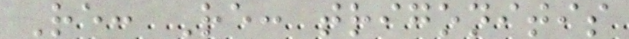Re: Re: trigonitis
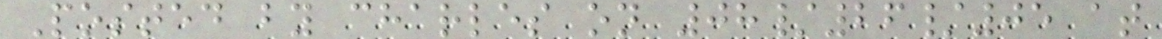Posted by charles on 08/26/05 at
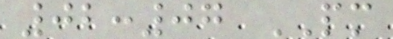02:07 PM
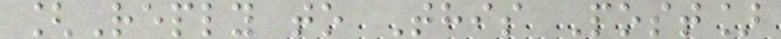[Reply to This Post]
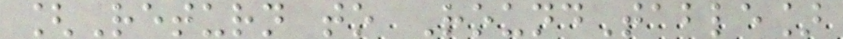[Return to RoundTable]
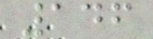146
